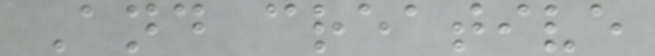And creative
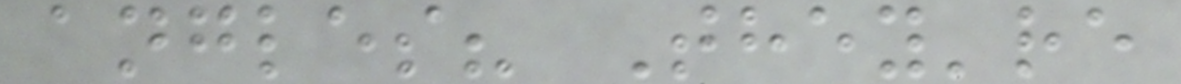angles? They're
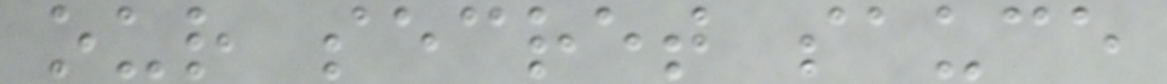our secret sauce
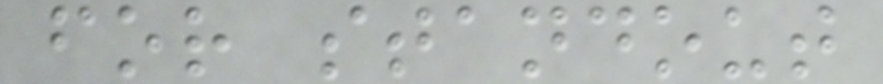for standout
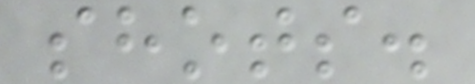shots.
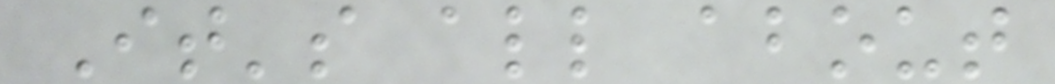It's all about
